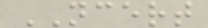NCERT
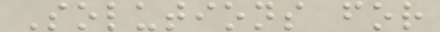Solutions for
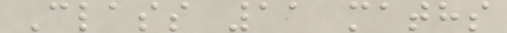Class 11 maths
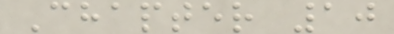Chapter 10
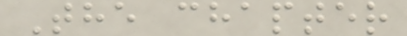The chapter
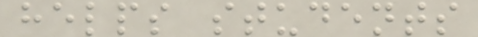helps students
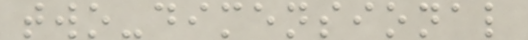two-dimensional
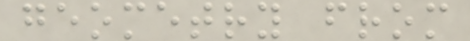geometry from
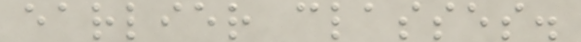earlier classes.
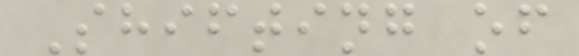Shifting of
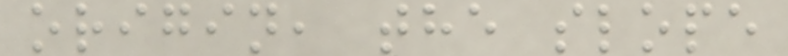origin, the slope
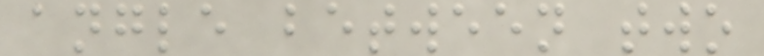angle between two
